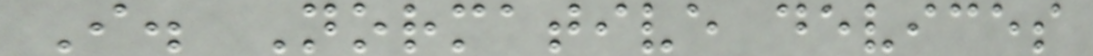I. Normative devices
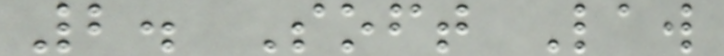2. Soft Law
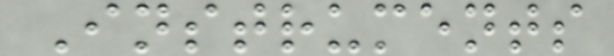Instruments
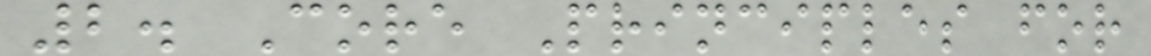2. Core Principles for
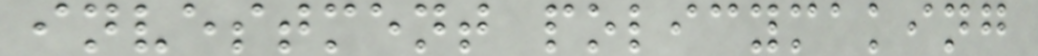investment policymaking
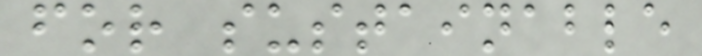for sustainable
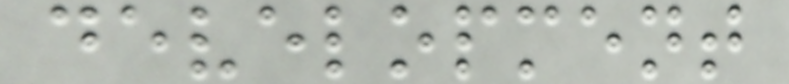development
